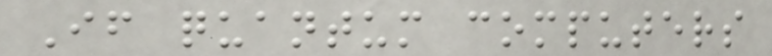If quantum computers
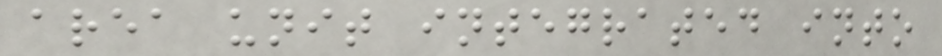area unit integrated into
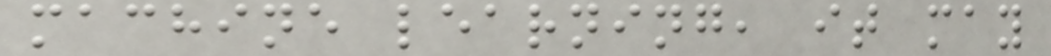machine learning, it may
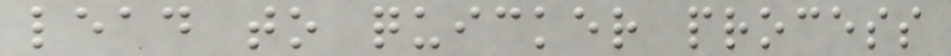lead to quicker process
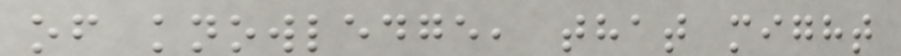of knowledge, that might
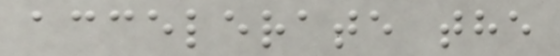accelerate the
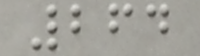264
